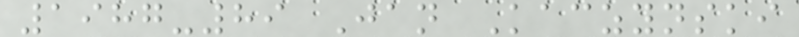1987-89 Jan Kaczynski
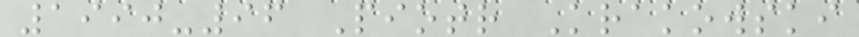1990-96 Piotr Krakowski
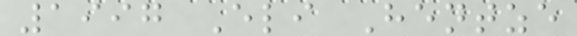1997 Eli Hentze
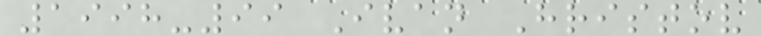1998-99 Ivan Hristov
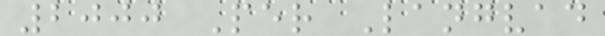2000 Per Langvad
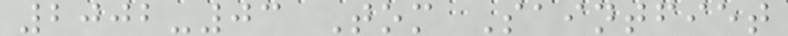2002-03 Tom Saintfiet
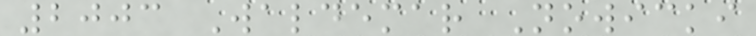2003 Waldemar Nowicki
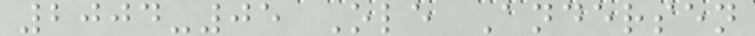2004-05 Ole Andersen
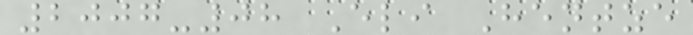2007-08 Eli Hentze
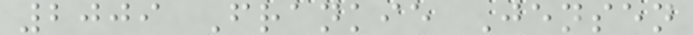2009 Frankie Jensen
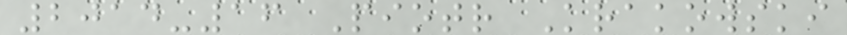2014-16 Piotr Krakowski
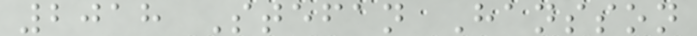2018 Stefan Hansson
